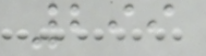299
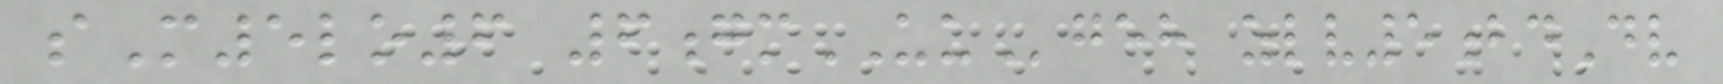sM5lo6 6gmUUgeh zlv5bdDv
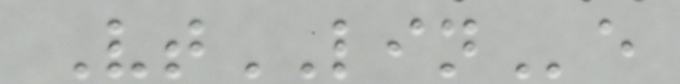VtLINe
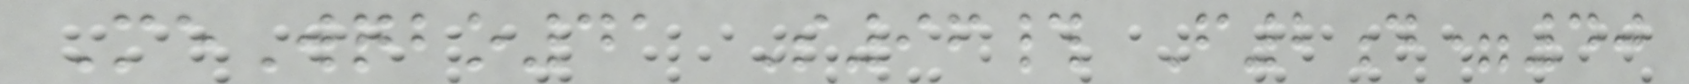MeWqbo41 S96# F2d=40
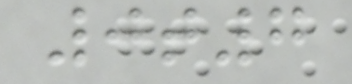0t7
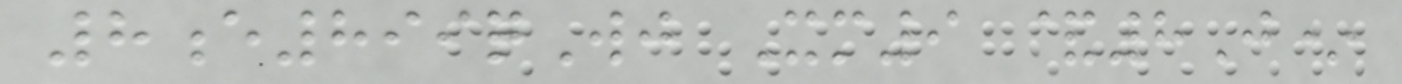8e899qWj Xm9 &8J*
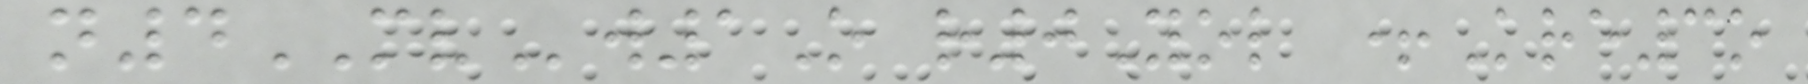n4MVw1O r0Yol +Kre3o
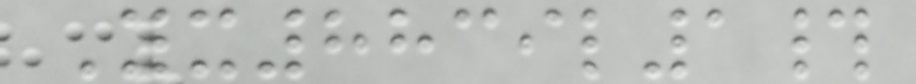Yx8839l1#
